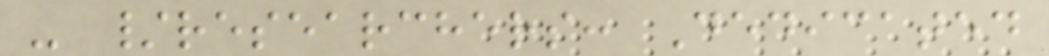- /researchers: Dedicated
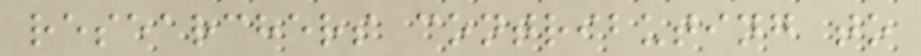researchers contributing to
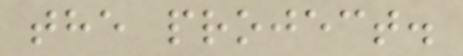the project.
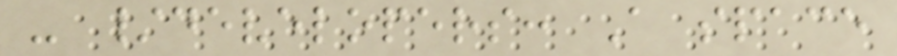- /developers: A space
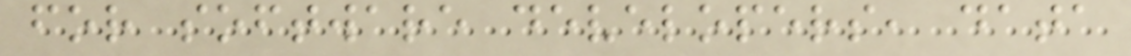for software developers, data
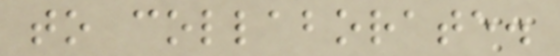to collaborate.
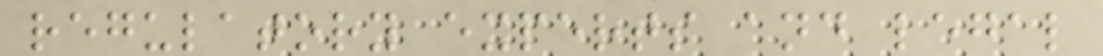regulatory experts and legal
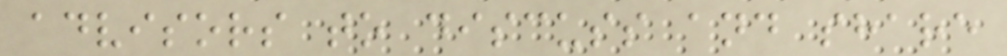advisors to discuss and share
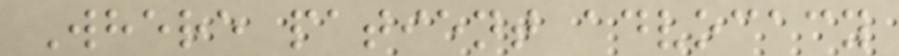Where patient advocacy
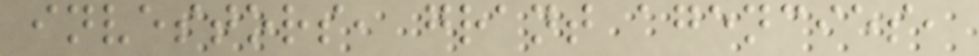investors, grant agencies,
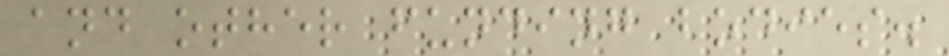and other funding bodies.
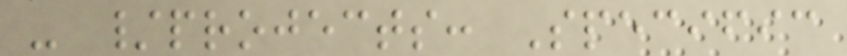- /projects: Specific
